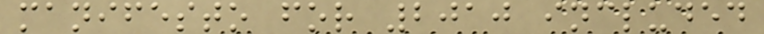manifesto for 2010 included
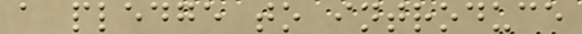a pledge to introduce
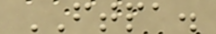FTPA.
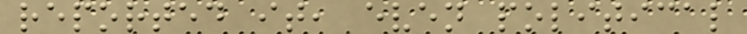reported it, even political
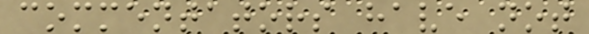commentators have not
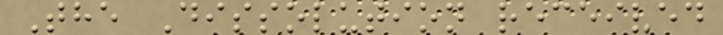The Dissolution received
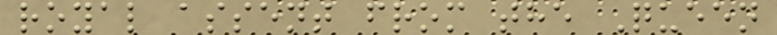royal assent from the Queen
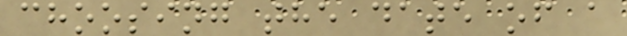choosing the date of a
